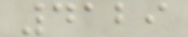4129
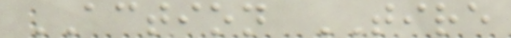ACTION TIRE
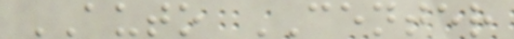AUTO CENTER
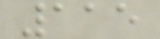115
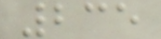235
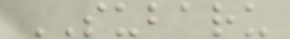SUBARU
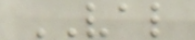VAL
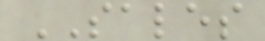SALES
